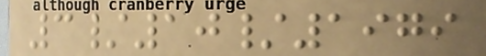3/10/1979
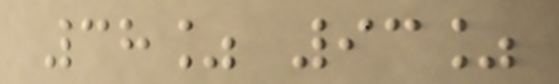38% 93%
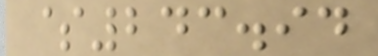$243.94
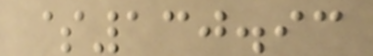$130.93
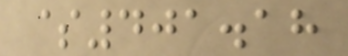$401.18
